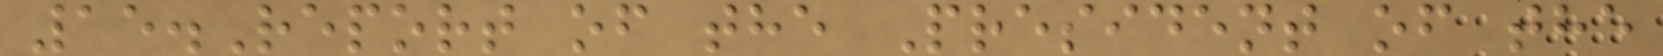15.Report of the President of the
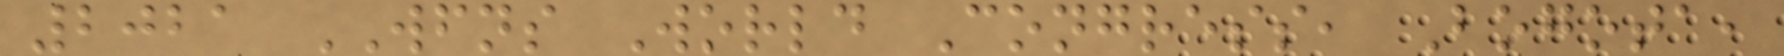2021 WFNS World Congress, Bogota,
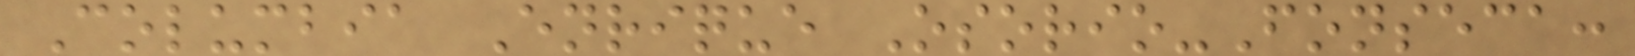Columbia Enrique Osorio-Fonseca:
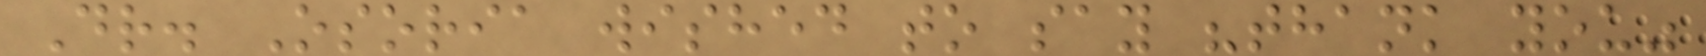Dr. Osoria wished to say "thank you"
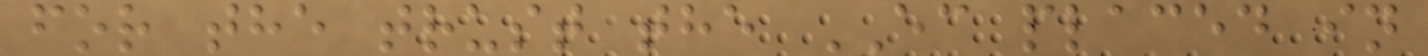for the trust the EC placed in
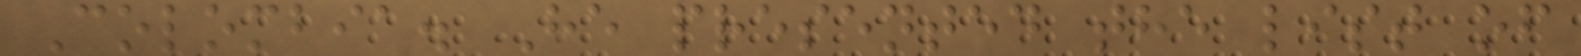Colombia. He presented the list of
